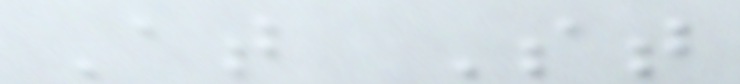At St
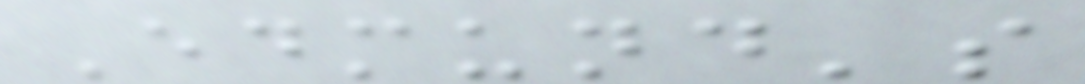Edmund's
